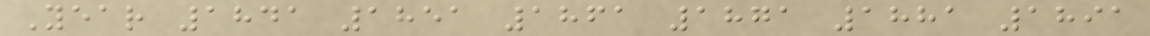Year 1841 1851 1861 1871 1881 1891
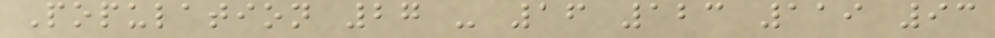Population 27 - 16 123 119 93
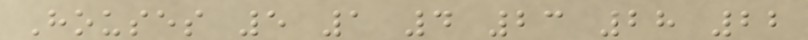Houses 5 1 4 23 28 22
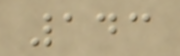143
